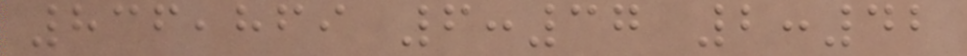836,869 6:37 2:42
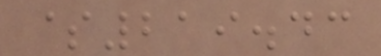$219.43
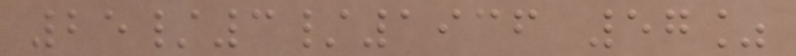25/3/1936 57%
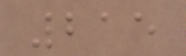215
